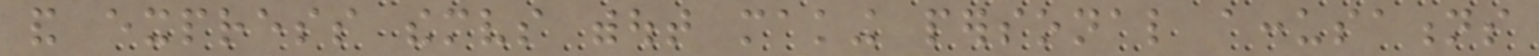and express themselves without making personal accusations
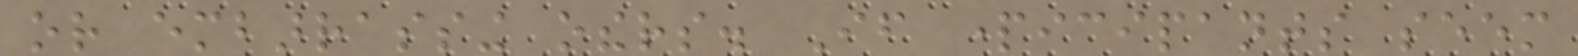or embarrassing others. If participants seem
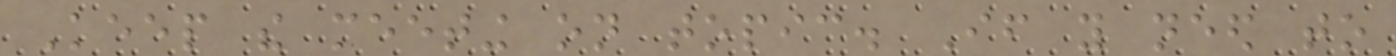Keep the meeting on topic. If you need to
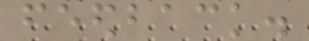feedback.
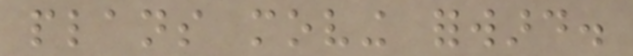plans moving forward.
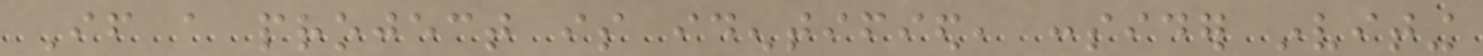If a project is identified, consider inviting
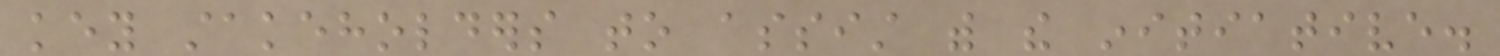key stakeholders to assist with the initiative.
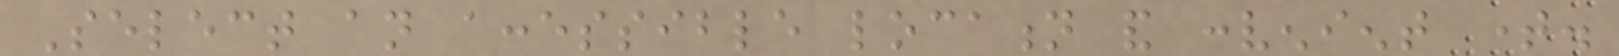Select an accessible location and convenient time.
